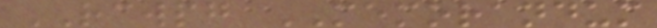RCWPG MEMORANDUM
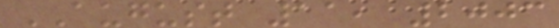AUGUST 11, 2003
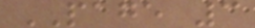PAGE 3
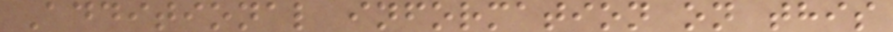Additional information on this
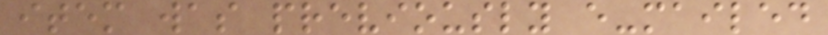item was previously e-mailed
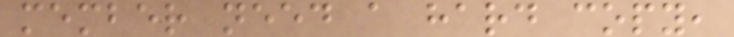member need a hard copy,
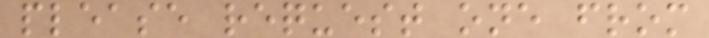please request one from
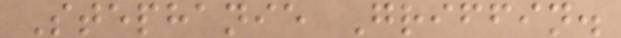Stephanie Griffin.
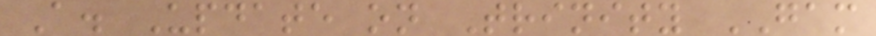A. Update on Trinity GAM
